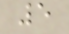5
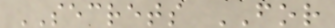SECRETS FOR
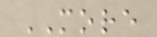MORE
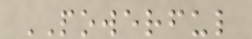POWERFUL
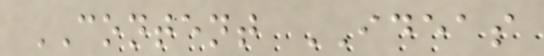CONTENT IDEAS
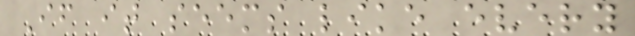If it seems like every
